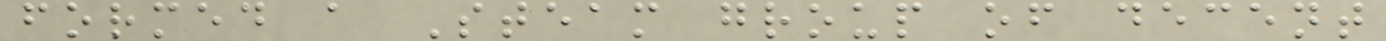formed a Steam group of decent
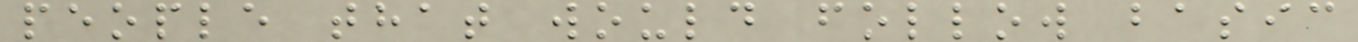people that would follow basic
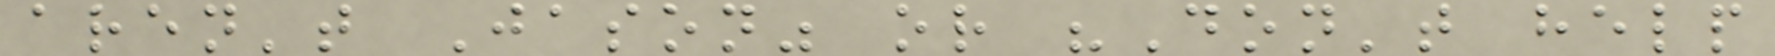aren't Jason" or "Don't help
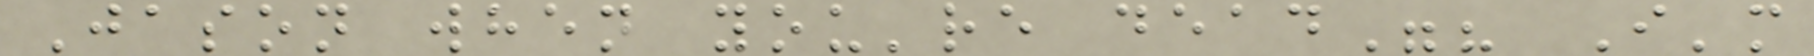Jason when you're dead"? I'm
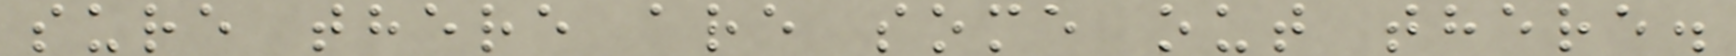sure there are some out there.
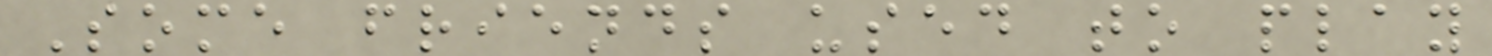Some friends used to play
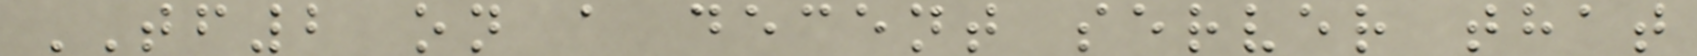TF2 on a decent server that
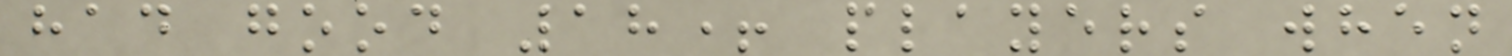had good 18+ players when
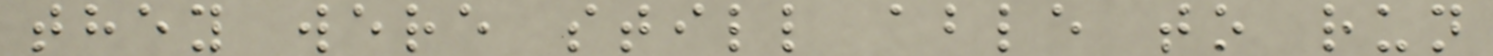they were still able to run
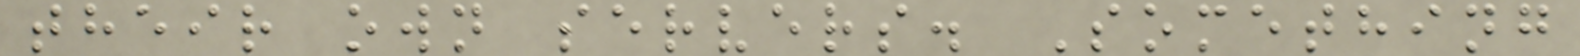their own servers. Something
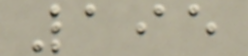195
